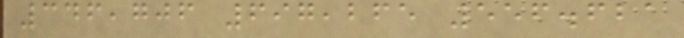346,706 697,265 556.621
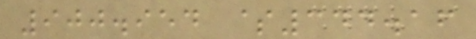900.954 $344.16
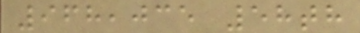968,035 58th
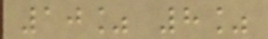10% 8%
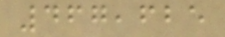467,625
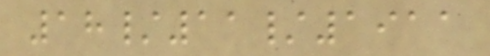18/11/1911
